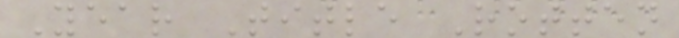Year Title Rotten
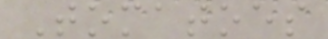Tomatoes
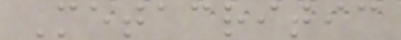Metacritic
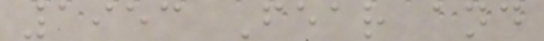1953 Fear and
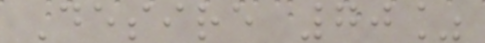Desire 70%
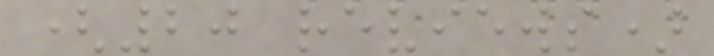(20 reviews)
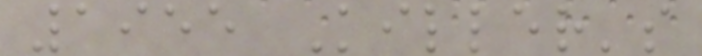1955 Killer's
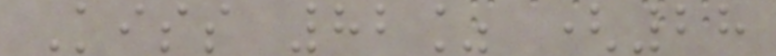Kiss 82% (28
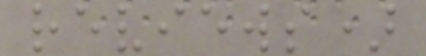reviews)
